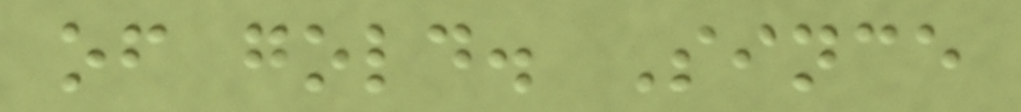of gold. Since
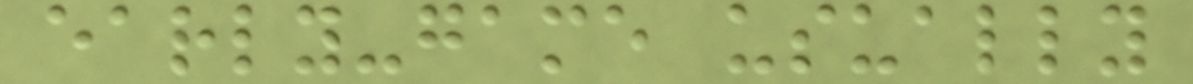early-game usually
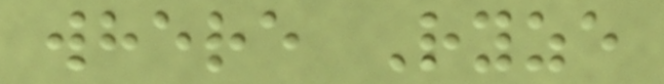where Ryze
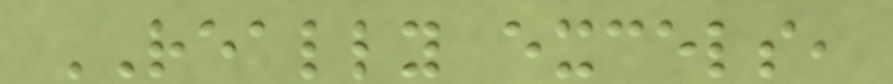REALLY excels,
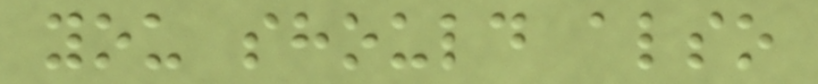you should also
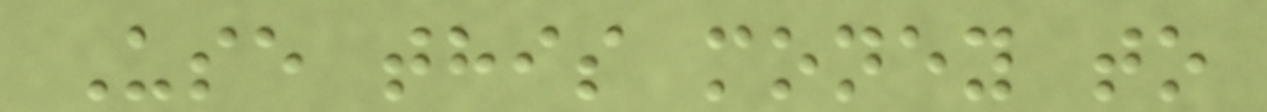Use this money to
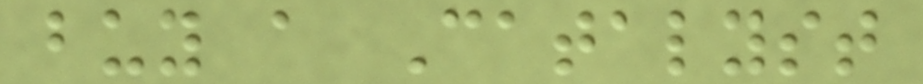buy a Catalyst
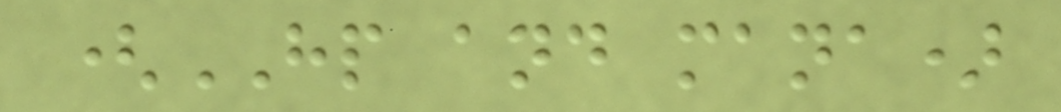(HP and mana)
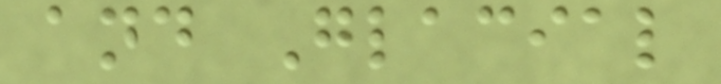and Glacial
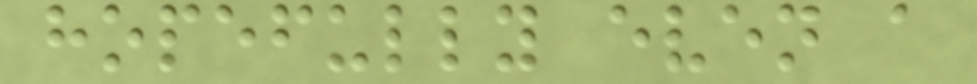hopefully even a
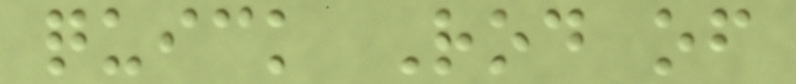quick Rod of
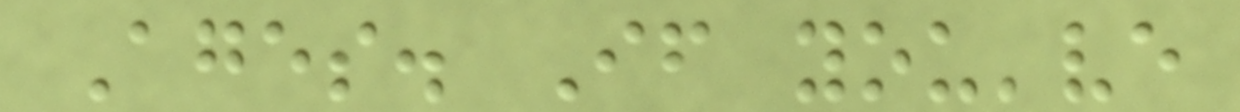Ages. If you've
